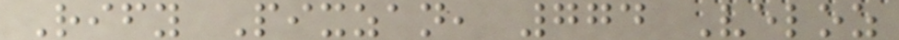Rify Pixzan, 774 Veloz
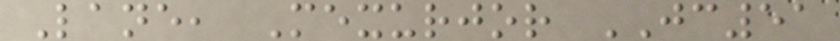Lane, Mexurjor JC51
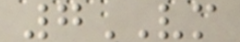7VM
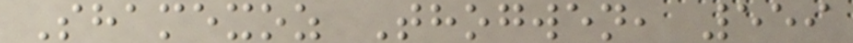Shamexoz Thogwen, 559
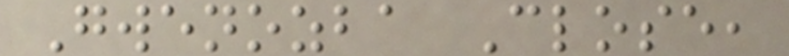Gwenozba Close,
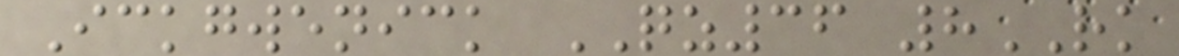Ickgwenick QZ36 8RK
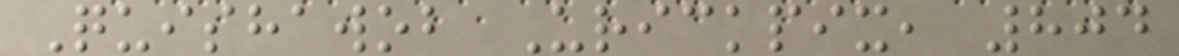Quishawob Urickpix, 804
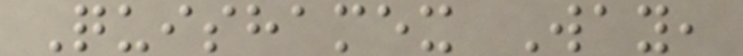Quishamex Way,
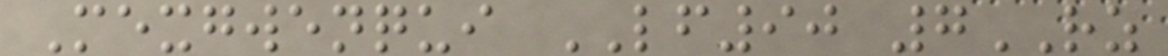Mexgwenqui LF90 7RZ
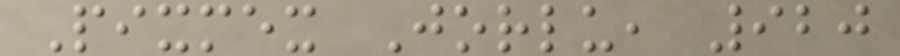Pixmex Jorlu, 920
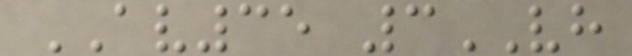AV35 3VH
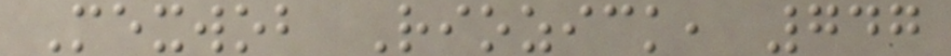Mexwob Riozick, 747
